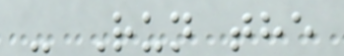- Run the
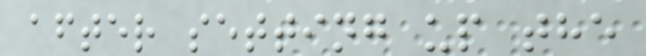after setting up the
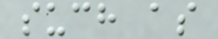such as
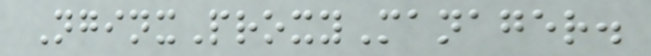NginxProxyManager.
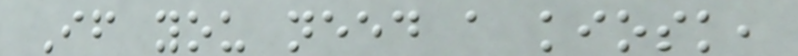If you need a kiosk,
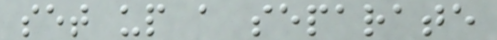set up a separate
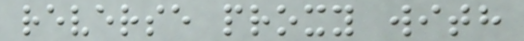reverse proxy with
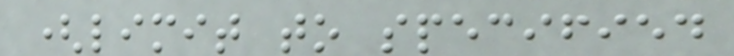(limit to specified
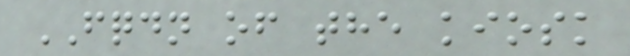FQDN of the kiosk
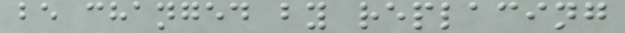be changed by replacing
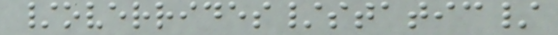/overrides/static/
